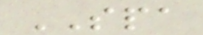SPA
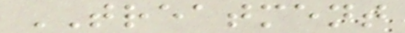TREATMENT
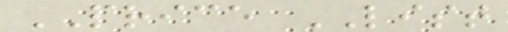PRICE LIST
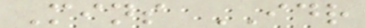Mins IDR
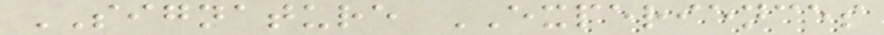SIGNATURE EXPERIENCES
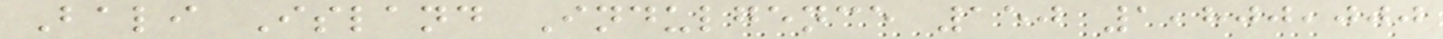Bali Island Indulgence 150 1,800,000
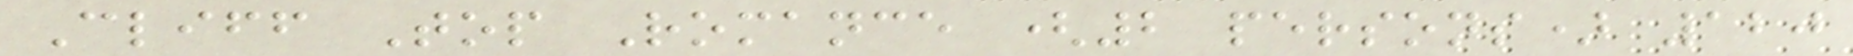Cliff Top Romance (2 persons) 120
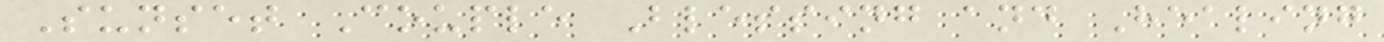Sunset Couple Blessing and Healing
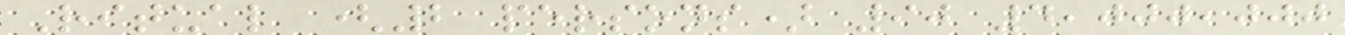Ritual (2 persons) 90 4,000,000
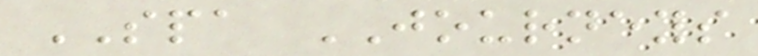SPA JOURNEYS
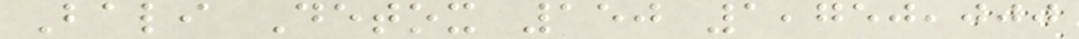Bali Detox 150 1,750,000
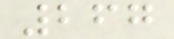267
